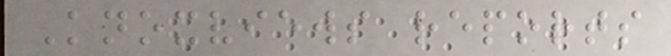Knoxviews reports
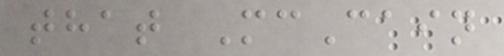that McCain
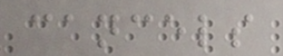cancels
